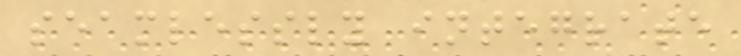seamlessly integrate
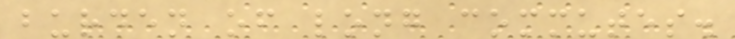burden of long commutes.
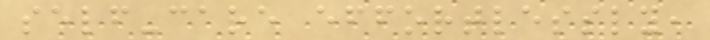self-care effortlessly,
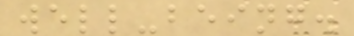well-being.
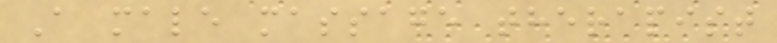A male massage therapist
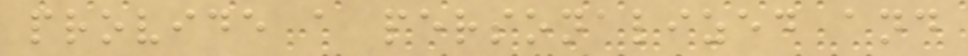provide a personalized and
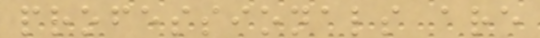professionals are
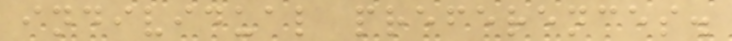individual preferences.
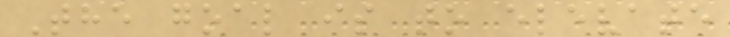The goal is to elevate
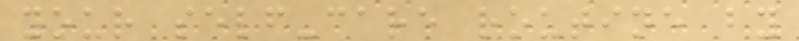your self-care routine by
